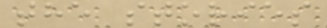the stories
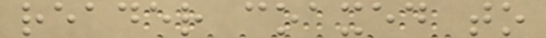reader coaxed to
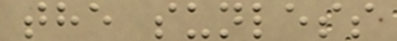the sunless
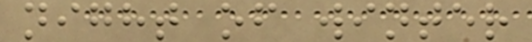night of winter
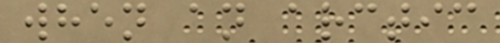when an arctic
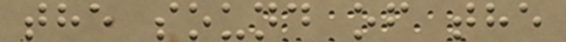the sound of the
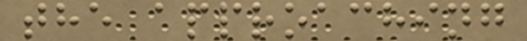the approaching
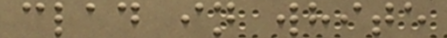clad in white
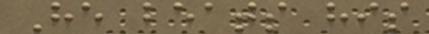He beats his
